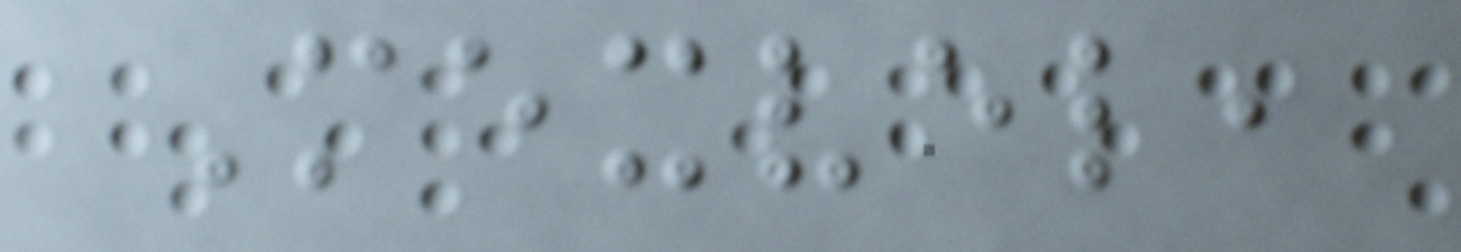Mexvel,
